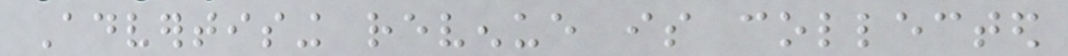Advertising revenue is collected
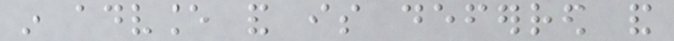in advance and is deferred and
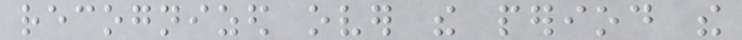recognized over the period the
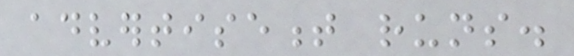advertisement runs.
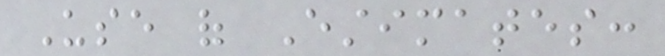Use of Estimates:
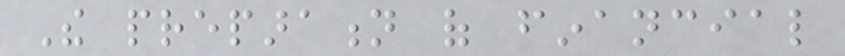The preparation of financial
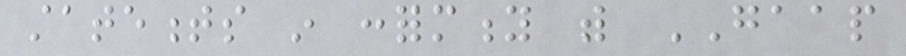statements in conformity with GAAP
